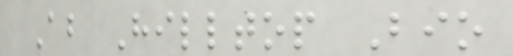About Hilltop Bio
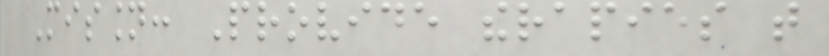Mission: Provide therapies that
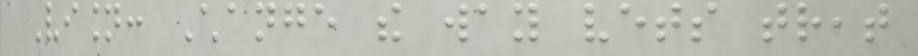Vision: Change the way vets treat
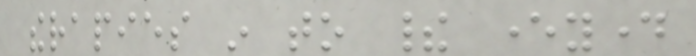therapies in to their everyday
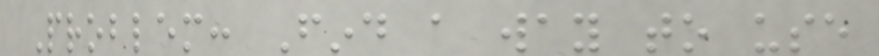Problem: Find a way to use
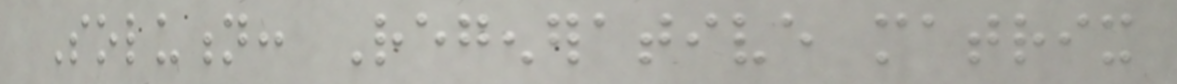Solution: Regenerative matrix
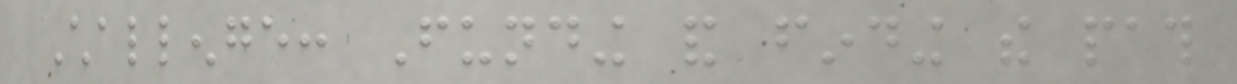Challenge: Funding and finding the path
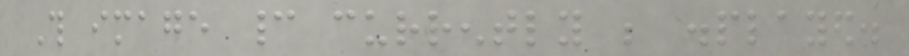This image cannot currently be displayed.
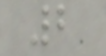2
